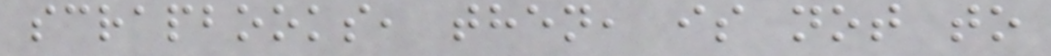scrapbooks, then, is not to
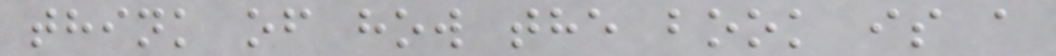think of how the book is a
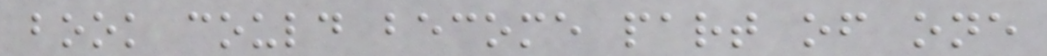book could become part of one
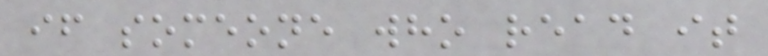if someone who read it
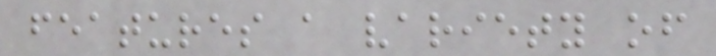features a variety of
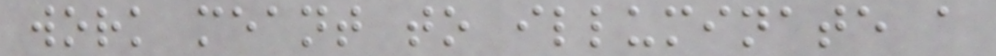work meant to illuminate a
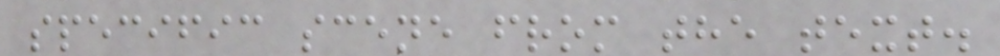specific scene from the text.
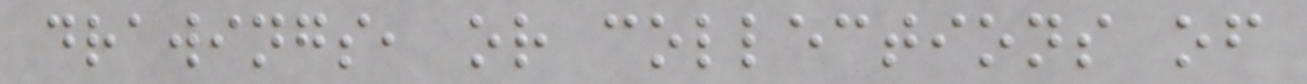drawings, or collections of
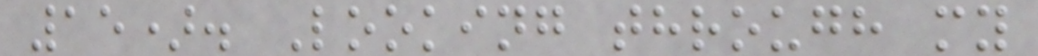15). Looking through my
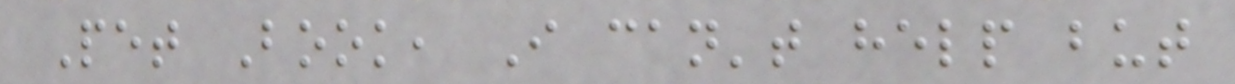Pet Book, I can't help but
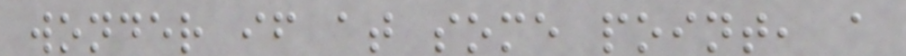wonder if at some point, a
